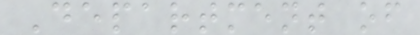Department of
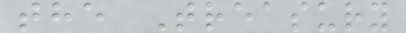the Treasury
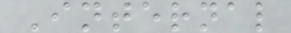Internal
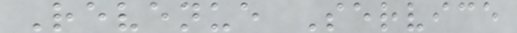Revenue Service
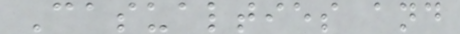Casualties and
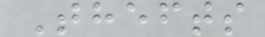Thefts
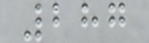287
